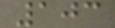103
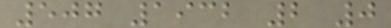507 1932 2 0
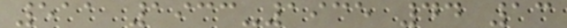511 1933-1935 44 13
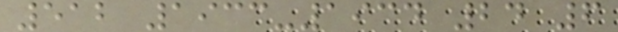512 1933-1934 24 6
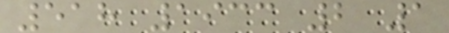518 1933 2 1
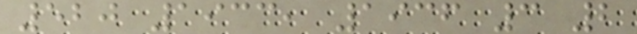520 1933, 1936 3 2
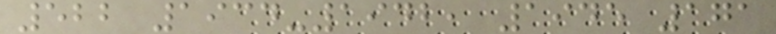522 1934-1942, 1945 171
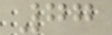77
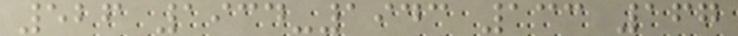526 1934-1943 133 167
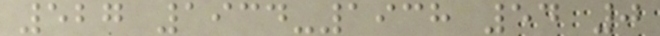527 1934-1938 54 0
